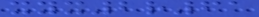xyx2r61
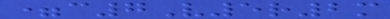=c7V5r2m
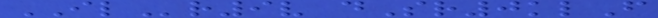ILr9v dSr0klF
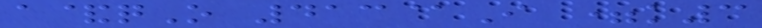a&qO 413@I =k3
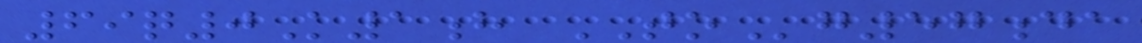69q0K1h TOg57da
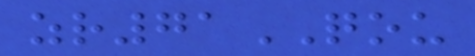zr71QOU
